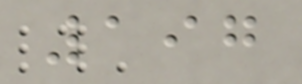197
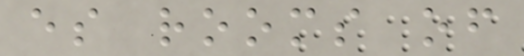es rooms of
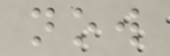now
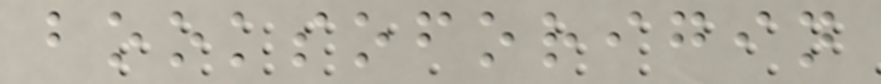booksoforigin
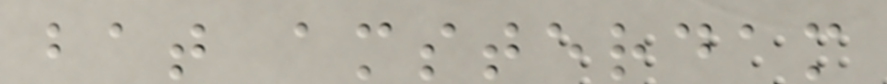bat amsterdam
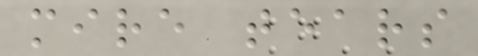mire tears
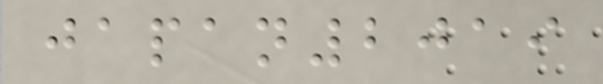japan2019
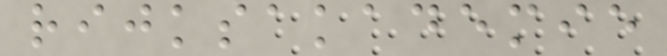rijksakademie
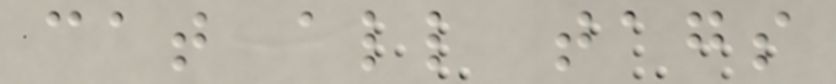cat all tags
